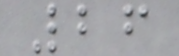26
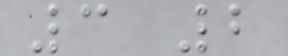3 2
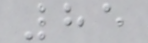85
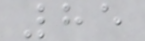85
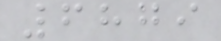6879
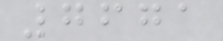7671
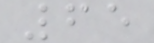65
